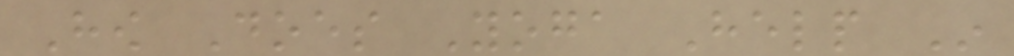How Does Yoga Help In
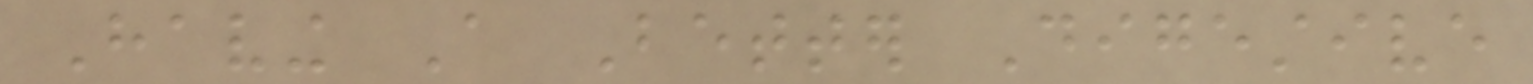Having A Better Digestive
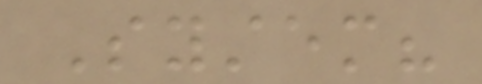System?
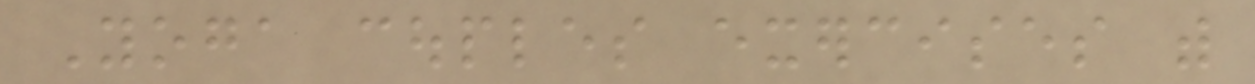Yoga couples exercises with
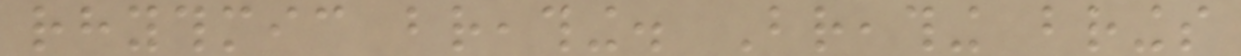rhythmic breathing. Breathing brings
